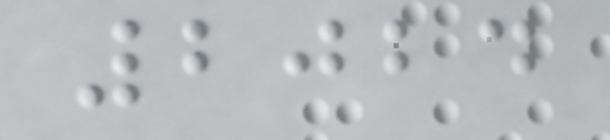2024
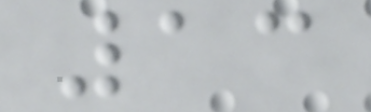13
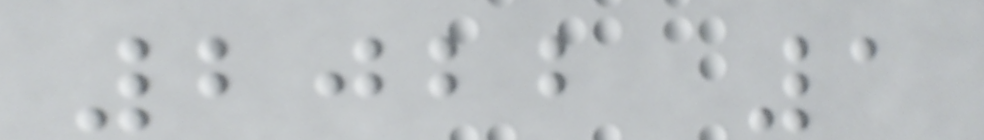2022 1
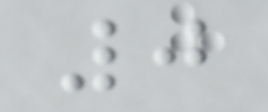0
